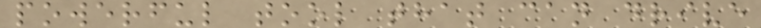powerful tool that can drive
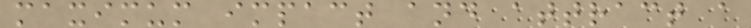maximum impact and attract a
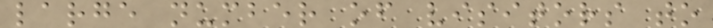large number of visitors to
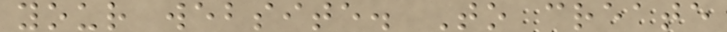your website. To create
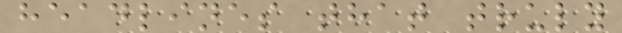headlines that truly
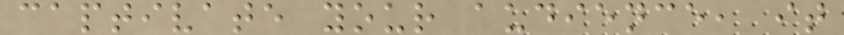captivate your audience, it
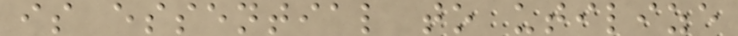is essential to utilize
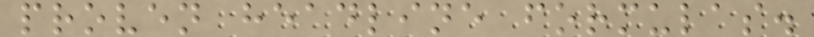proven headline formulas.
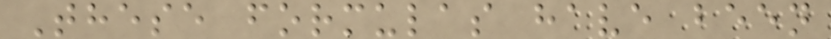These formulas have been
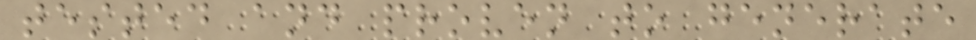tested and proven to generate
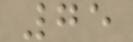75
